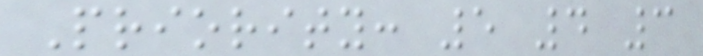Priority: 5 4 3
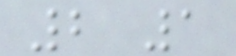2 1
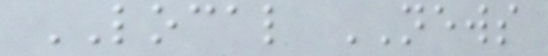LOCAL NEWS
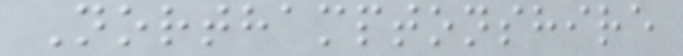Northamptonshire
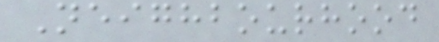Neighbourhood
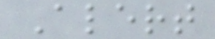Alert
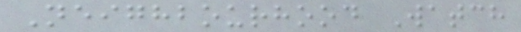Neighbourhood Watch
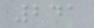241
